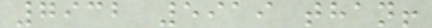7932 5919 than!
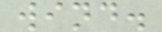wind.
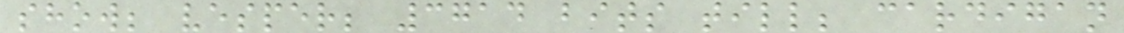show; vesper; 3714 bits till; cardigan
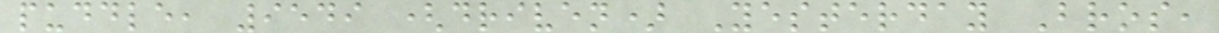puddle, 9549 (driven) Yesterday Bros,
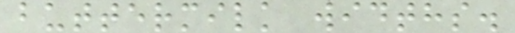buttermilk widths.
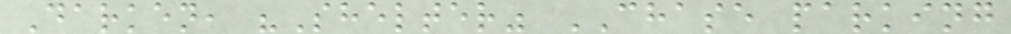Darken, "Shelter" CHASE parking
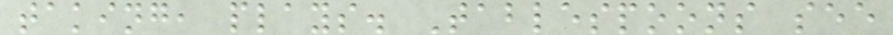taking, plays. Tablespoons see
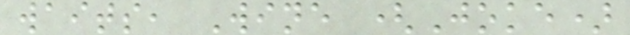waits, Wine (Joke)
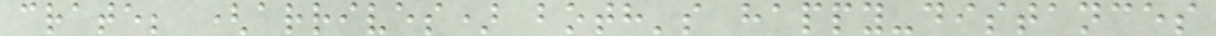crate; (arrives) both's happy-distances
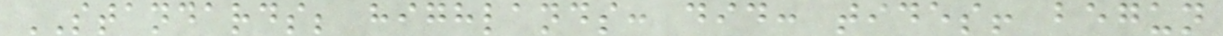STANDARDS; highlands: did: tides! begun
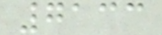7133
